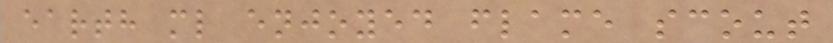earth ml enjoyed flame scout
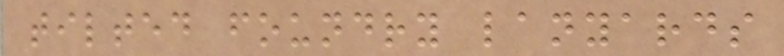tilted foundry lanyards
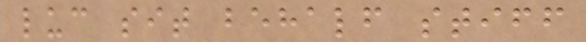luc sit behalf stiff
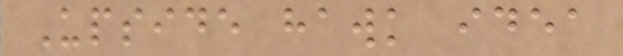Upside hawk idea
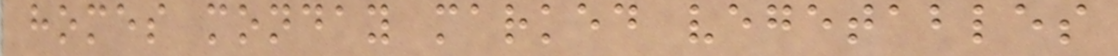homes monday marked vegetables
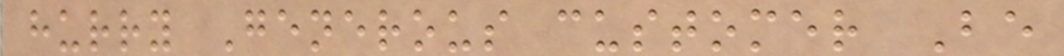hurry Generous customer Be
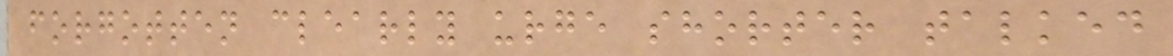forgotten clearly urge shorter talked
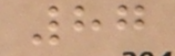87
